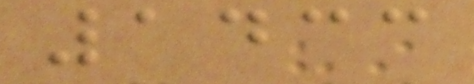1433
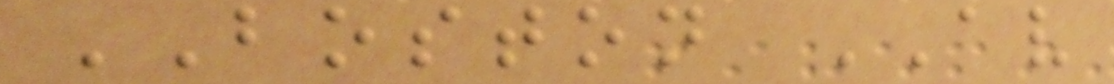BOSTON AV
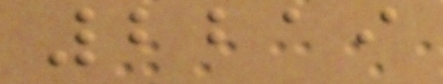2219
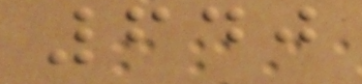640
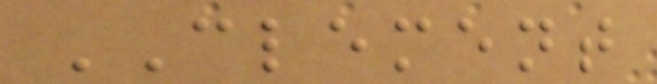CLEMENT
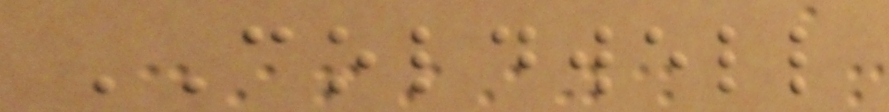COLDWELL
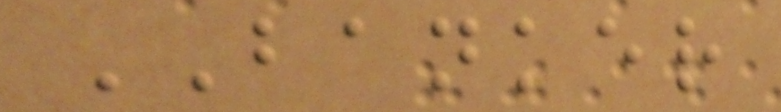BANKER
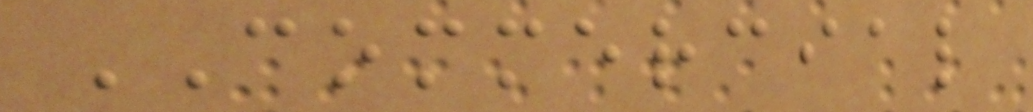COMMERCIAL
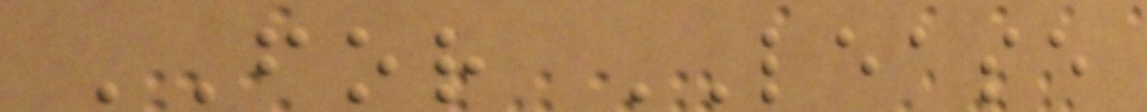FOR LEASE
